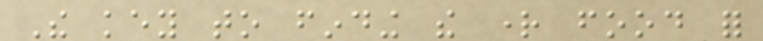The key to finding the right food for
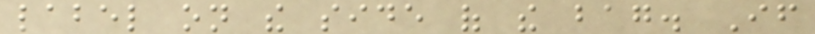label on the side of the bag. If
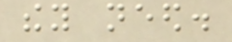they need.
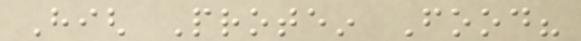High Protein Food?
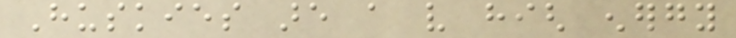Huskies are a very high energy
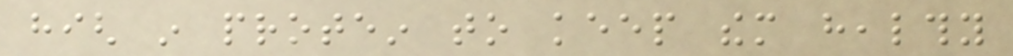high in protein to keep them healthy
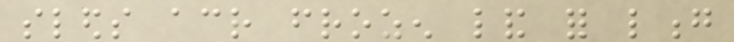sleds across frozen land for long
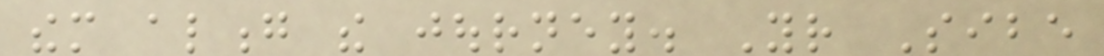them along the journey. Your Sibe
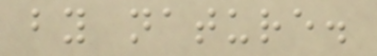by nature.
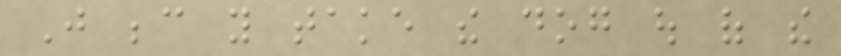Just because you take the dog out of the
